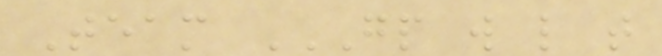Team GP W L T
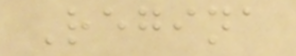Regina
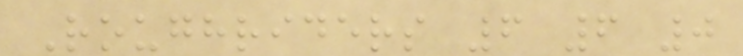Roughriders 6 6 0
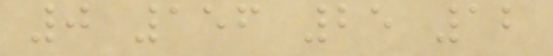0 156 25 12
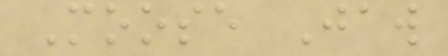Moose Jaw
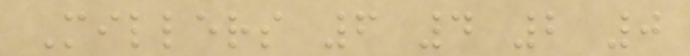Millers 6 4 2 0
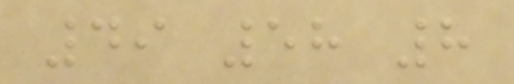49 58 8
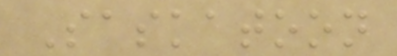Saskatoon
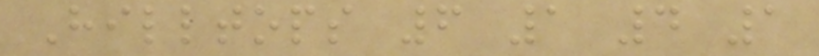Hilltops 6 1 4 1
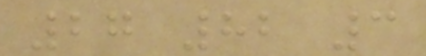27 82 3
